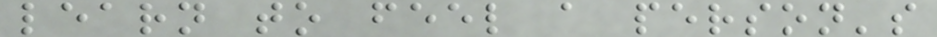learn to feel a person's
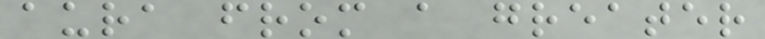aura from a greater
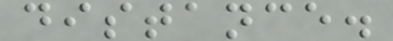distance.
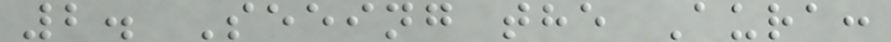2. Seeing the Aura:
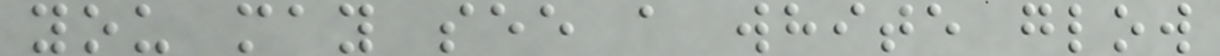you may see a white glow
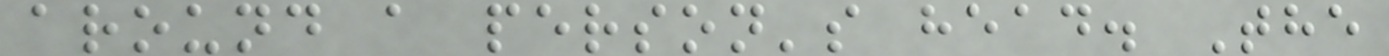around a person's head. The
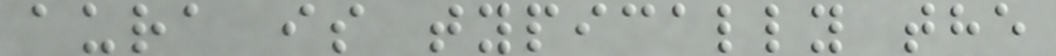aura is typically the
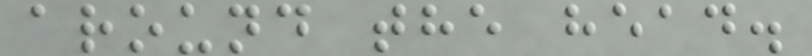around the head.
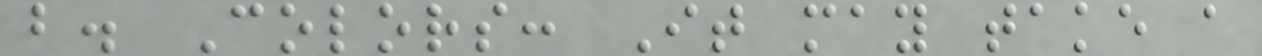b. Colors: It may take a
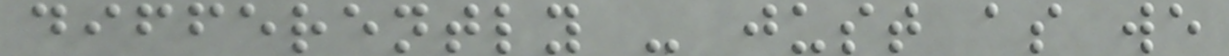differently - just as we
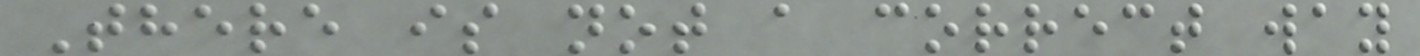There is not a correct way
